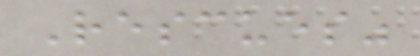Rescues"
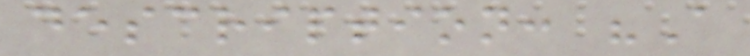description: "A
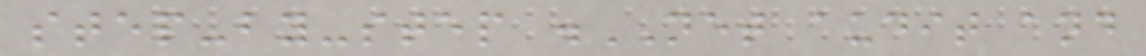step-by-step .NET audit and
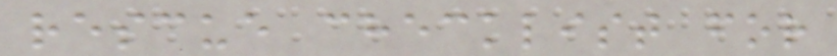rescue checklist for
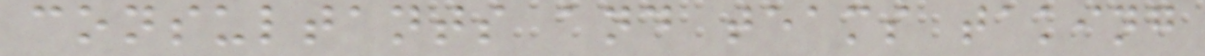consultants and teams taking
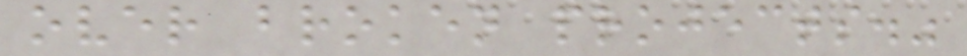over broken projects."
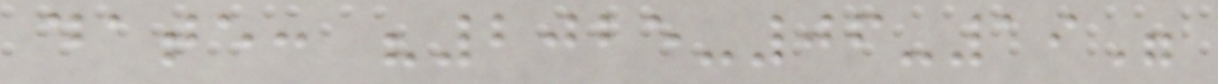date: "2025-06-19"
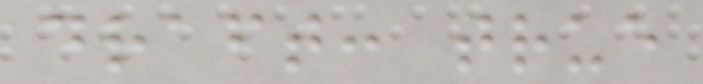draft: true
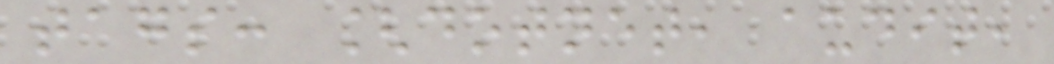tags: [dotnet, audit,
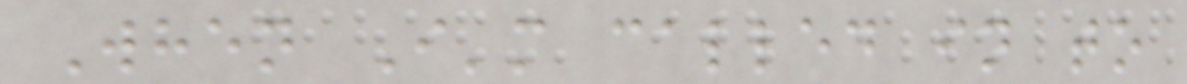When I'm called in to
